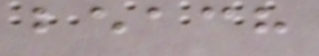beach
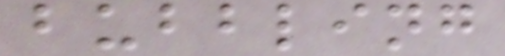bubbling
